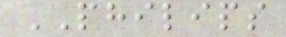PHILIPS
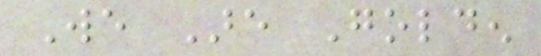We Are Golden
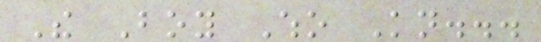The Boy Who Kn...
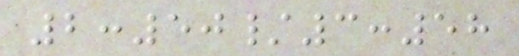2:50/3:58
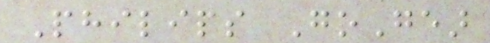Philips GoGear
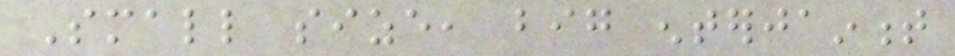Small size, big entertainment
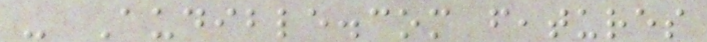- Audible.com features
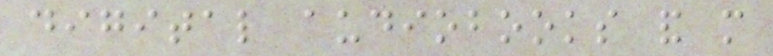digital audiobooks and more
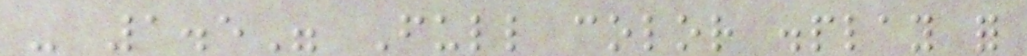- 1.5" Full color display for
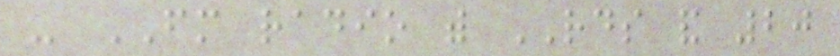- FM radio with RDS and 20
